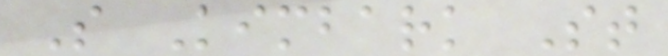S Kimbark St
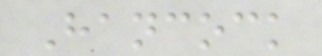Hancock
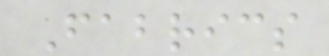Fabrics
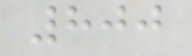800
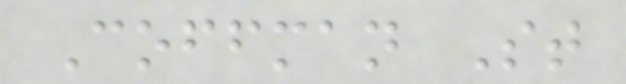Coffman St
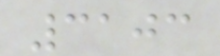3103
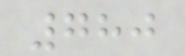780
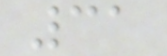31
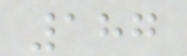187
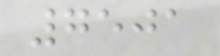7501
